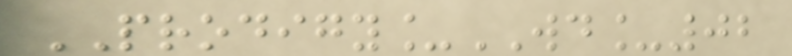PRODIGY_WD_02
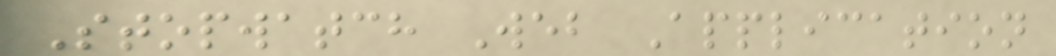Stopwatch Web Application
